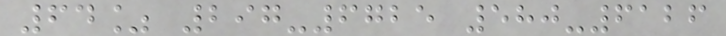64% 297-6725 580-6126
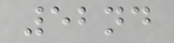52nd
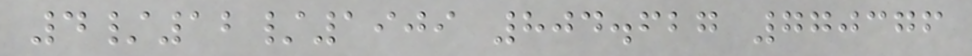4/12/1909 804.627 770376
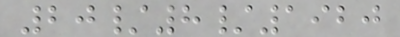20/8/1920
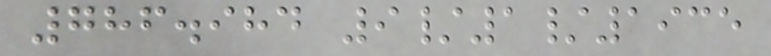786.984 9/1/1935
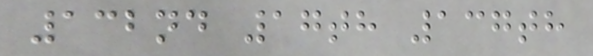132nd 17th 137th
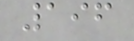196
